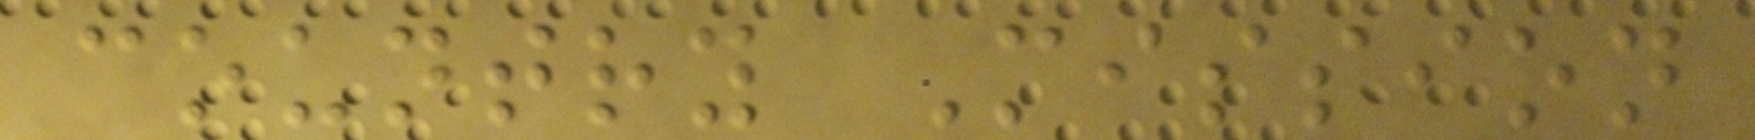country Mission
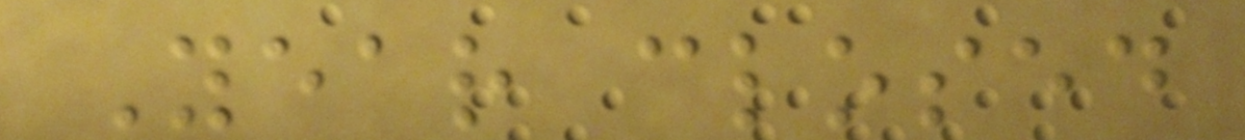Year closed
